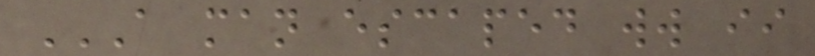A MAN ESCAPED WW II
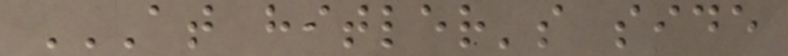AT HITLER'S SIDE
